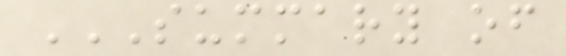SUMMARY OF
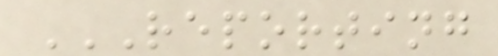REPORTING
